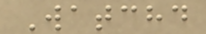Watchd
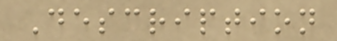Description
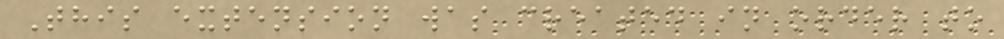This extension was created in order to
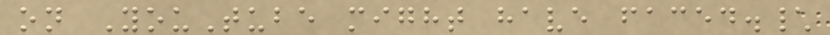on YouTube might have faced.\
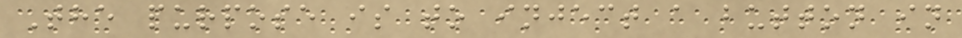The purpose is to inject a button in
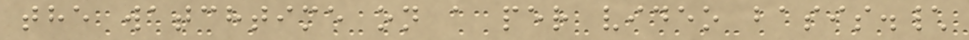the watchtime on a per video basis.\
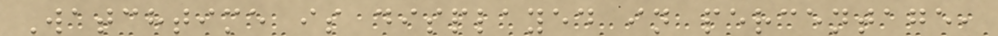Watchtime is displayed in percentage,
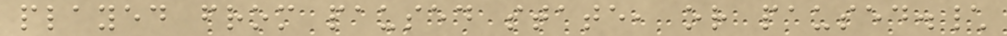played from paused state, or paused.\
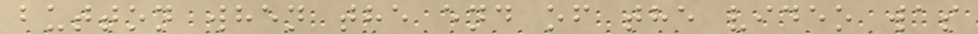button when the end of the video was
